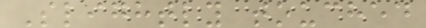Slightly touched
